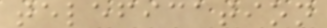telefication
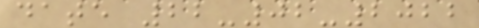date 22-02-2022
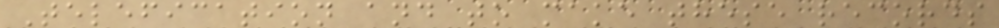Telefication and to make these records
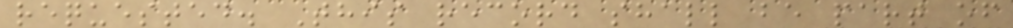requested. This record shall be part of
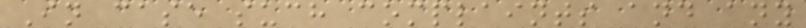In case such complaints and any
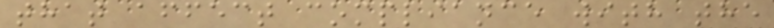that affect compliance with the
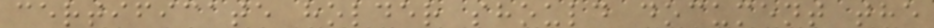certificate holder should document the
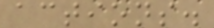actions.
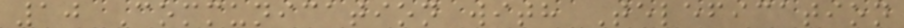10 Communication with Telefication
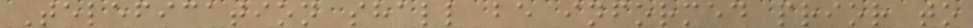Telefication shall be informed prior to
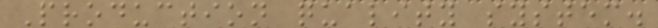Production quality system.
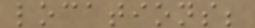locations;
